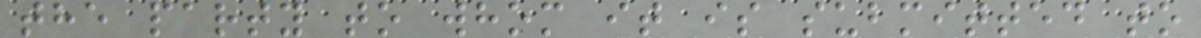the party to whom it is submitted to
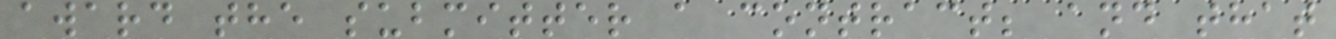award the submitter a contract; and that
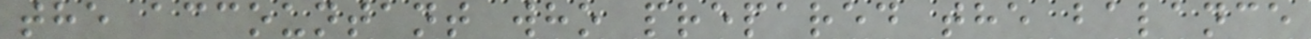the accountant who prepared the balance
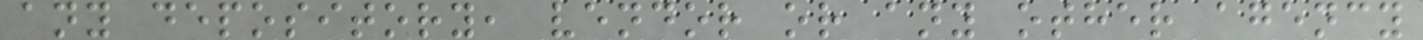any depository, vendor or any other agency
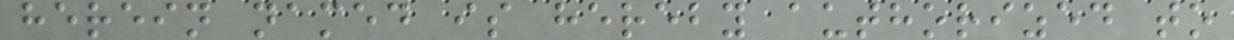herein named is hereby authorized to
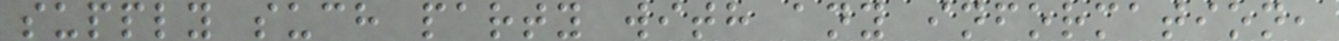supply such party with any information,
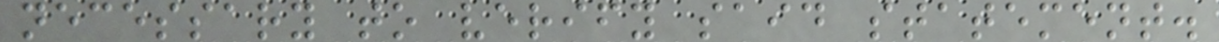necessary to verify said statement.
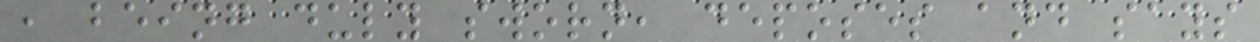, being duly sworn, deposes and says
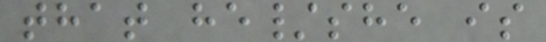that he/she is
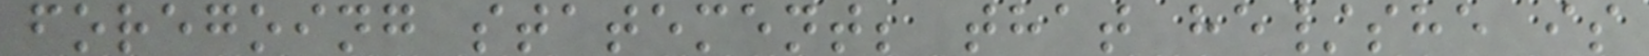foregoing statement; that he/she is
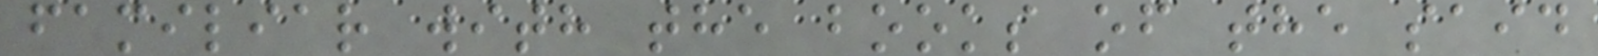familiar with the books of the said
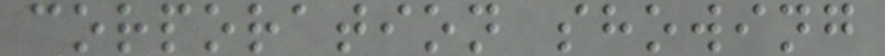corporation showing
